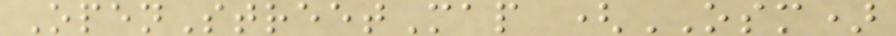OpenStreetMap (OSM)
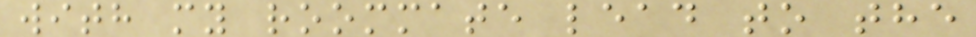with my roommate lead to the
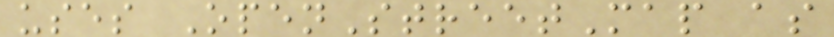uses OpenStreetMap as
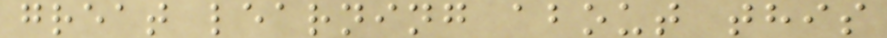great learning about this
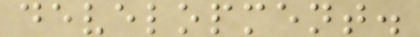development.
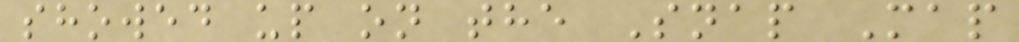showed up on the Snap Map
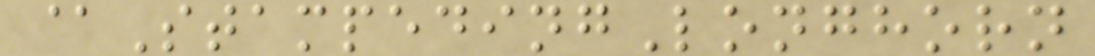@StampedingLonghorn
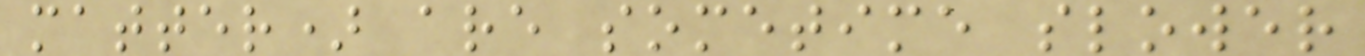matter) are sometime slower
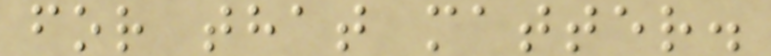for that matter.
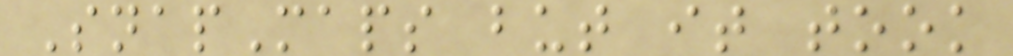SnapMaps but it took
